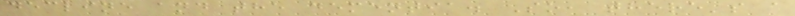decline and the dementia. So, there's a
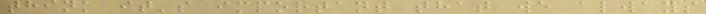think it's important that we always
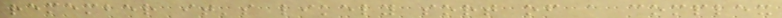remember it's likely sort of a complex
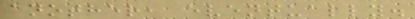another, eventually.
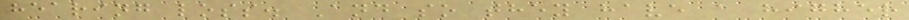hearing loss. And so they have a higher
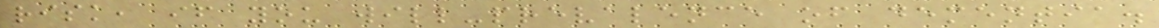risk, if you will-prevalence of dementia.
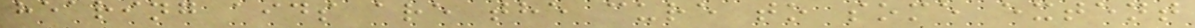hearing aids are the cure to some extent
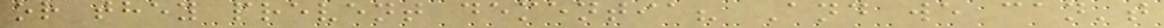or they prevent dementia? And we can't
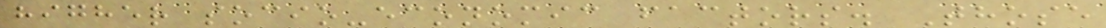higher socio-economic factors. Those
